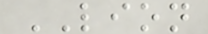LION
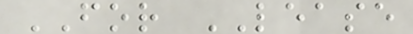FOR LEASE
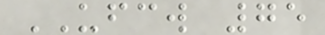UFCW 75
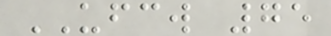UFCW 75
